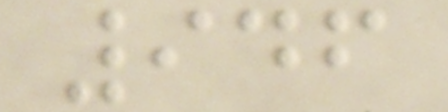946
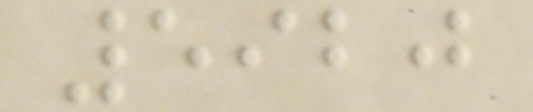5920
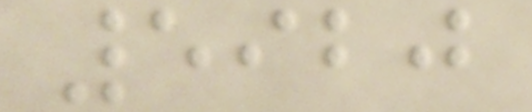5920
